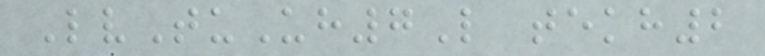LvTuUh7L tekh2
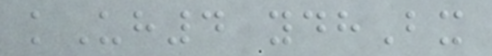kUh4 ydhBx
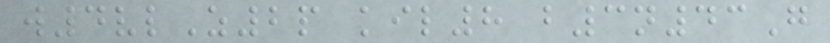w4vlZ2p kil8 b3n43G
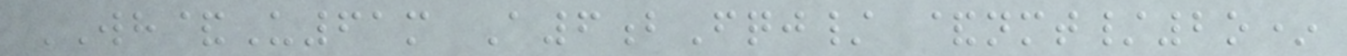WH&U61m A6bFqj/ &nmt/2o*
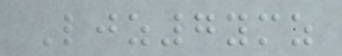Ljz7ymz
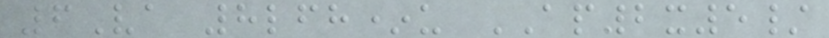6Va 8lfh*u AP2x5/
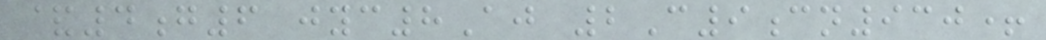&4g6 jyc8Aj 2C9cn930+
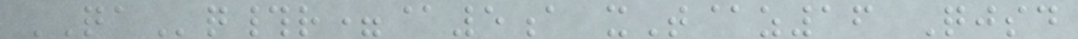QAq#r=@5a xT@z16 Qjsd
